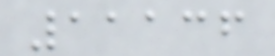11136
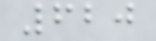620
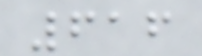616
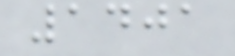1401
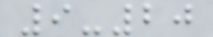9-20
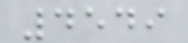4549
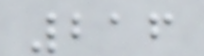216
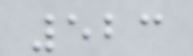523
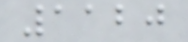1120
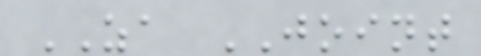ZA JOINT
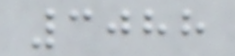3088
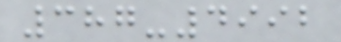387-4992
